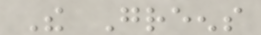The Greens
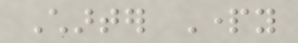Charter Party
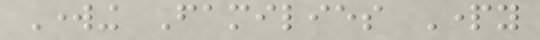Working Families Party
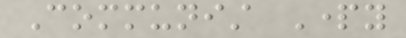Communist Party
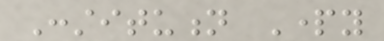Constitution Party
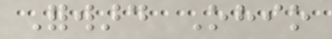Forward Ohio
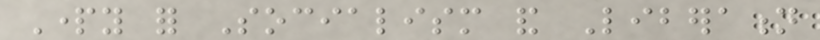Party for Socialism and Liberation
